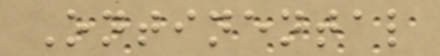Ontinental
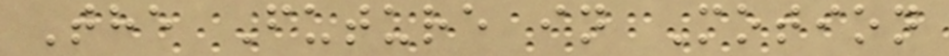The Future in Motion
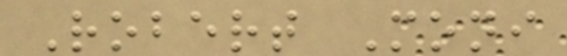Robert Moni
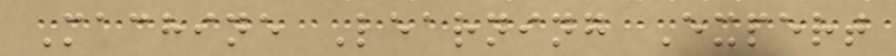Machine Learning Expert
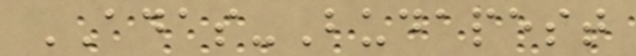ADAS-Budapest
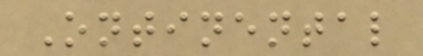Ontinental
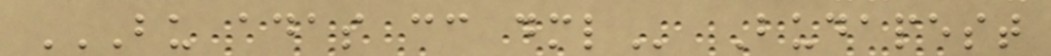BU ADAS CC DML Budapest
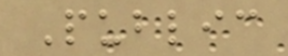Public
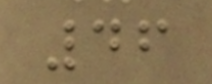46
